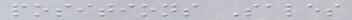positions Sales
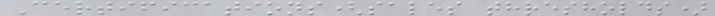Certifications(sales thresholds)
